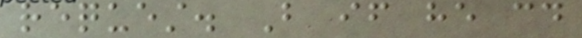request. But if he could
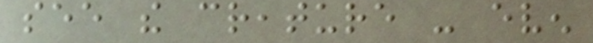see the creature - even
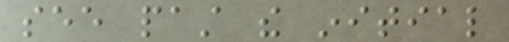see past the initial
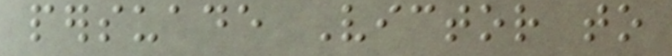persuade Victor to
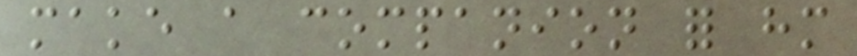make a companion for him
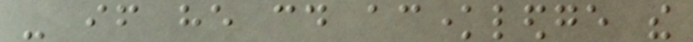- if he could acknowledge the
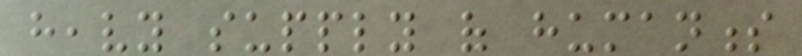heavy supply of humanness
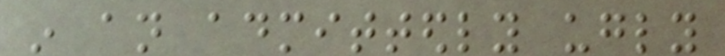in an admittedly ugly
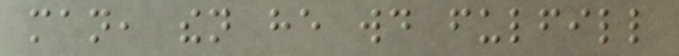man, then he would fulfill
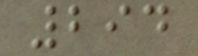294
